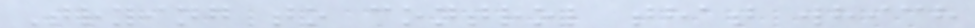Trying to control that which
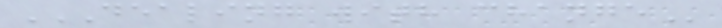DEALING WITH CHANGE
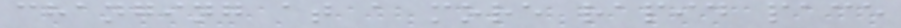changing at a more rapid pace
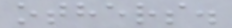others.
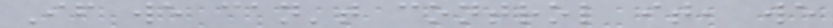If we can't control it, we
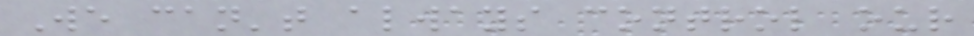We can't always control our
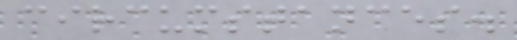circumstances.
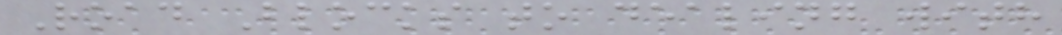Road Blocks to dealing with
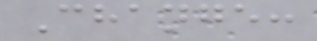Change:
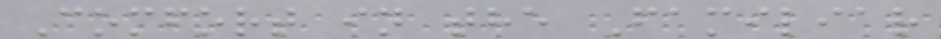Comfort in the Familiar
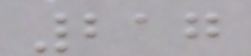217
